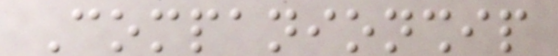Companionship
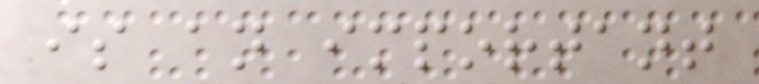is an important
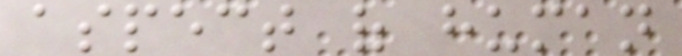aspect of human
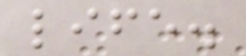life.
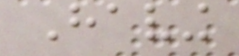Having
